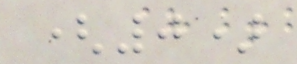(0)
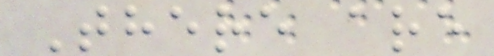There are
